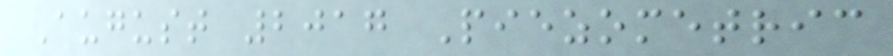August 2017 Piezometric
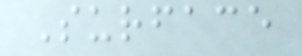Surface
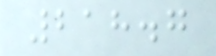218.7
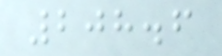208.6
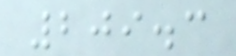209.3
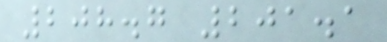208.7 201.1
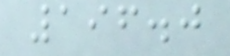196.0
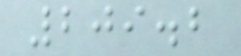209.2
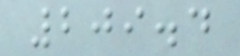209.4
